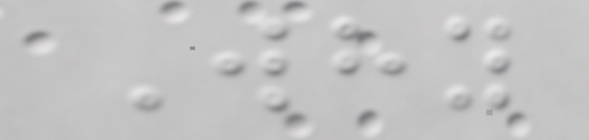Why
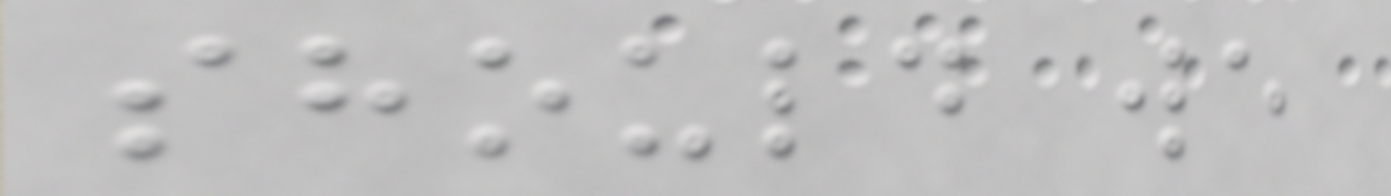should we
